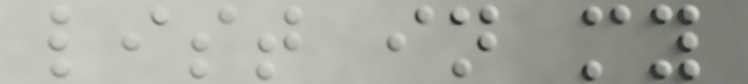list in my
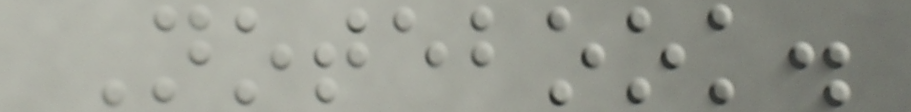Notebook.
